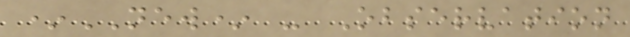*NEW* - Observation
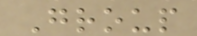Group
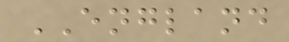ENGLAND
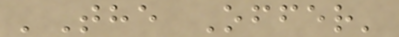'The Offer'
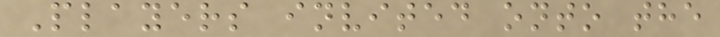Players invited onto the
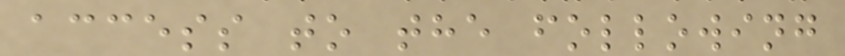access to the following
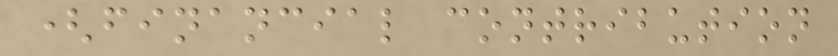(financial contribution
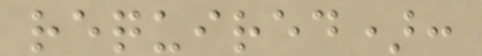required):
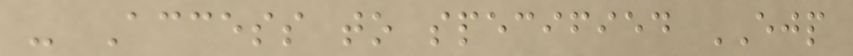- Access to specified EJP
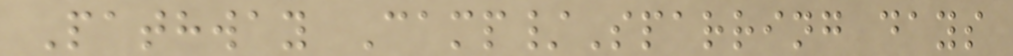Pathway Camp/Sparring days
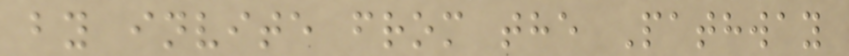by invite from the Pathway
